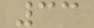33
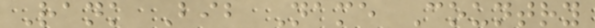Rank Bib Name Country
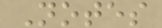Notes
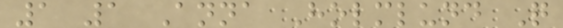1 1 Anna Holmlund Q
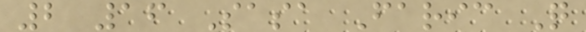2 16 Sasa Faric Q
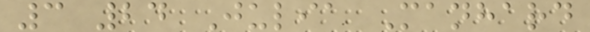3 24 Julia Manhard
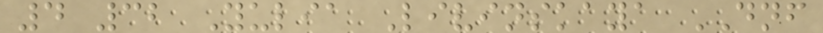4 32 Yulia Livinskaya DNF
